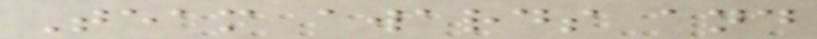Team awards and
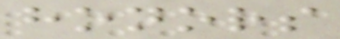honors
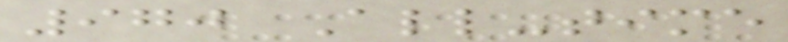970 All-time
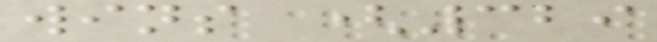wins (329
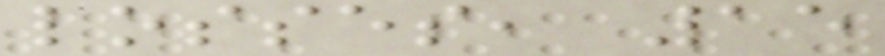losses, 15
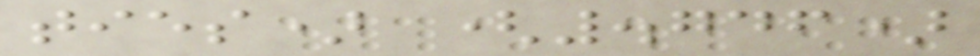ties) (.746)
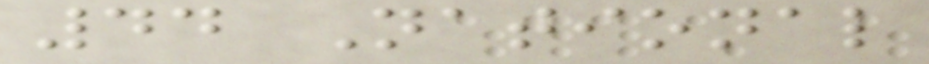44 National
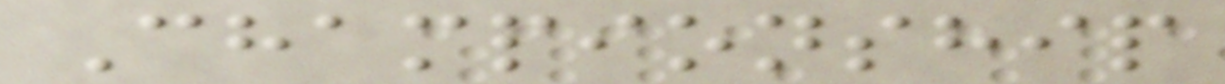Championship
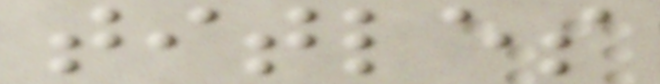titles
